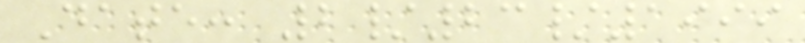Date: 2/23/1999
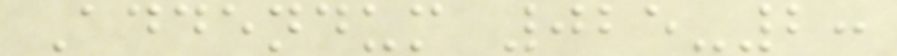Addendum 025-2:
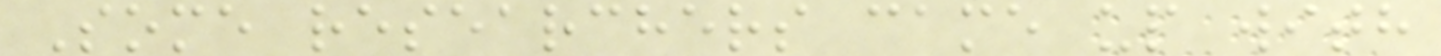Some researchers came up with
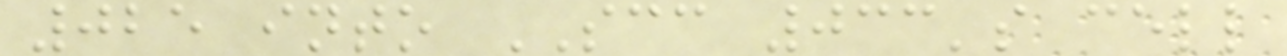025 into SCC 033's cell
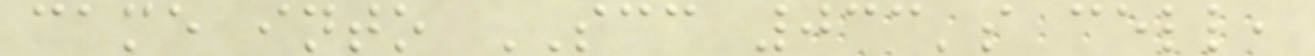came into SCC 033's cell,
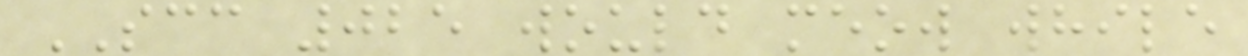SCC 025 would meow while
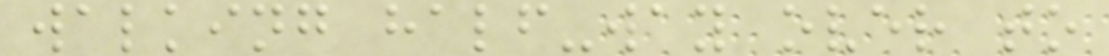walking half-way over to
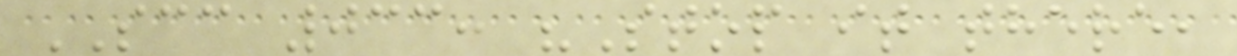SCC 033: "Stop it there,
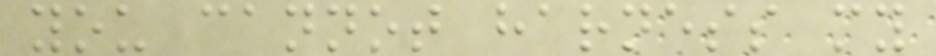you cannot harness my
